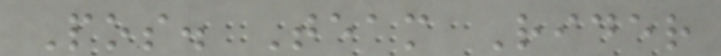Pos. Team Rider
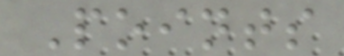Points
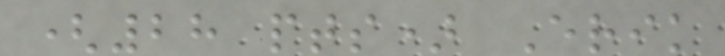(28 pts) Erik
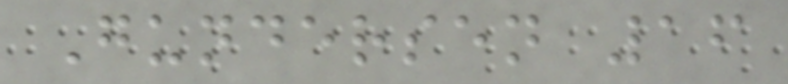Gundersen 16
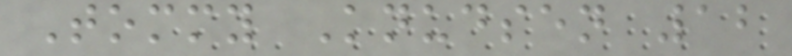Tommy Knudsen 12
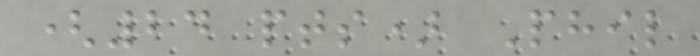(24 pts) Phil
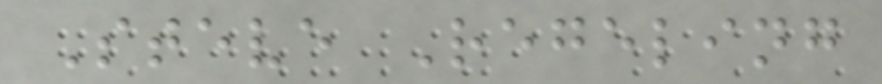Steve Regeling
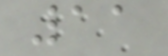11
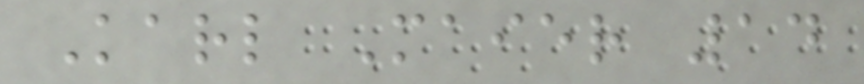Karl Maier 14
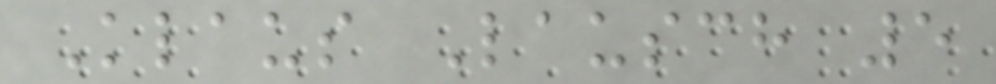Klaus Lausch 5
